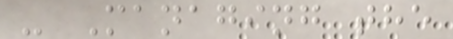- Managing the
